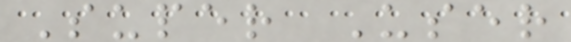Super User
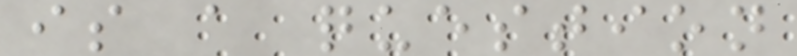is a question
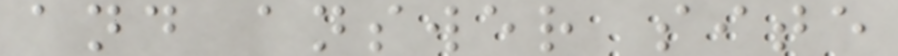and answer site
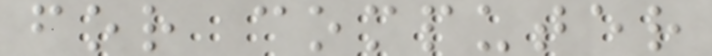for computer
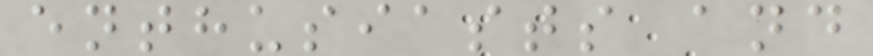enthusiasts and
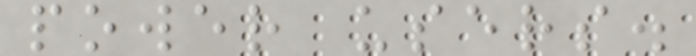power users.
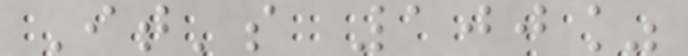It's 100%
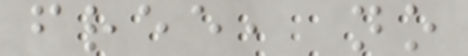free, no
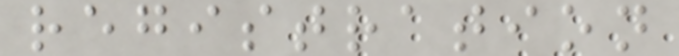registration
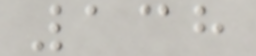138
